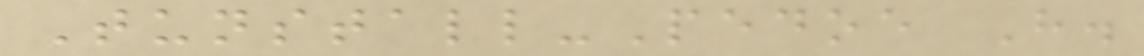Tunstall-Pedoe H.
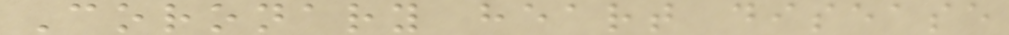Coronary heart disease
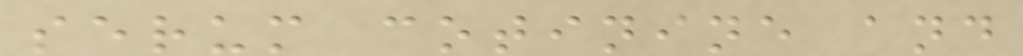serum cotinine and
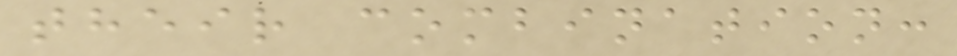their combination:
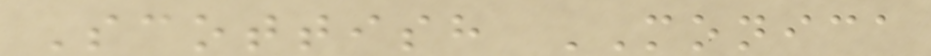Scottish MONICA
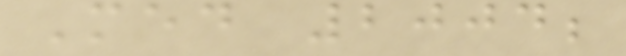Med 2004;
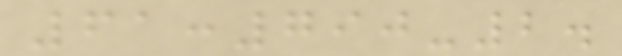61:790-2.
